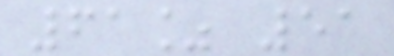61% 51
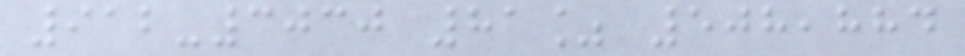912-3030 81% 508,884
